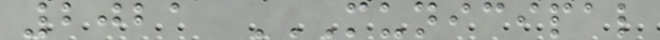2021 MUNICIPAL
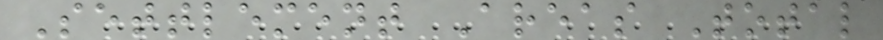Settlement Areas Total
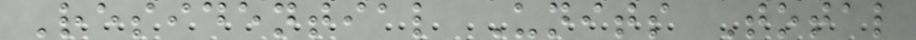Residential Units Total
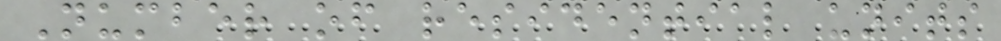Number of residential units
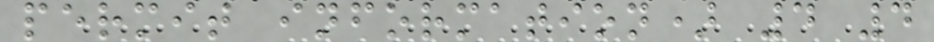permit information) 4 4
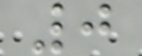0
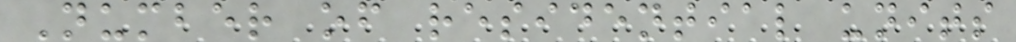Number of residential units
